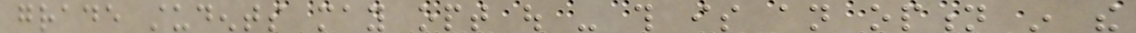grade students may opt out - this is an option in the
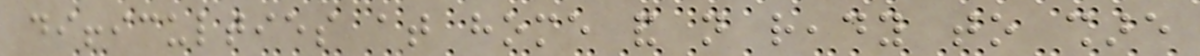difficulties at home and not ready to share
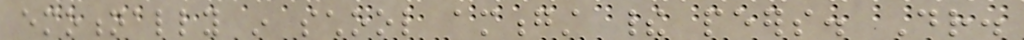emotionally in school amongst their peers. Dr.
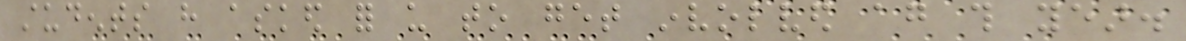students have asked for us to get involved again this year.
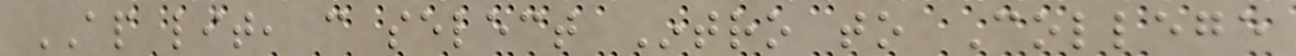AP lit, can select Intro to College
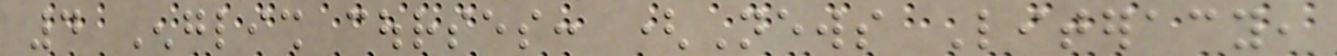4 English courses: (News Literacy,
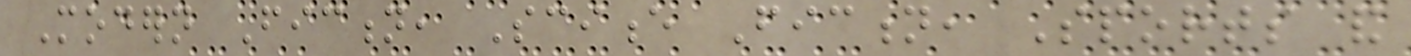Modern Fiction, Science Fiction, Sports and
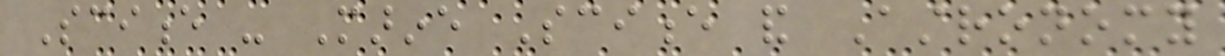Science - Marine Science and Astronomy
